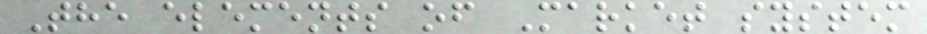The elements of Market system
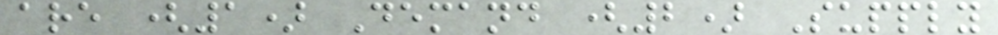are (1) Demand (2) Supply
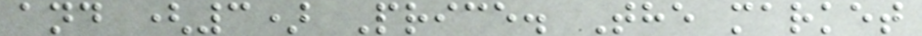and (3) Price. The market
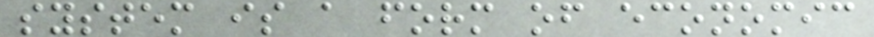system is a form of economic
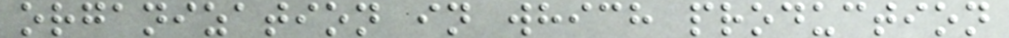organization in which production
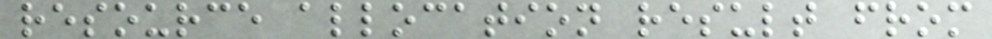resource allocation result from
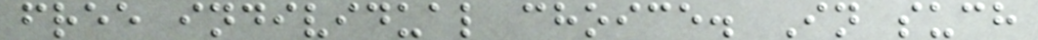free individual choice. In such
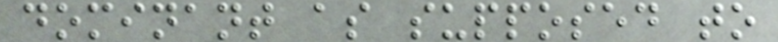dominant as supposed to
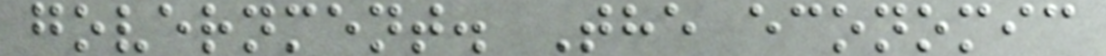government. The economic
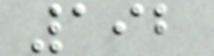192
